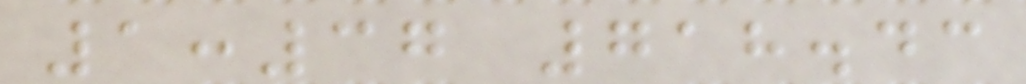1:37 718.43
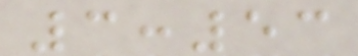3:53
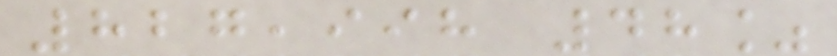827,998 48%
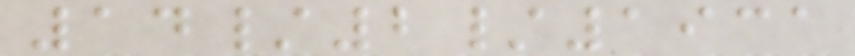14/2/1931
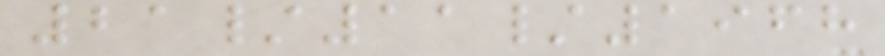21/11/1968
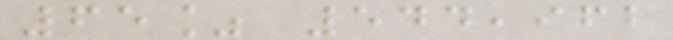65% 544,962
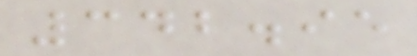342.95
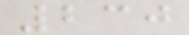230
